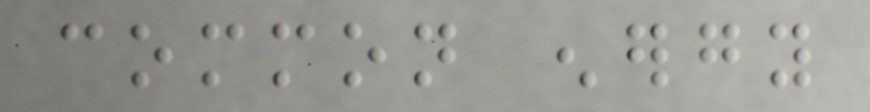common energy
